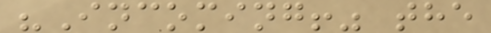"Incoming!" the
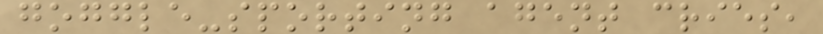goggle-sporting agent cries,
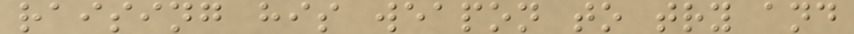raising his weapon to try and
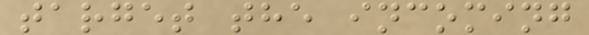target the incoming
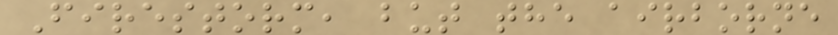Firestorm, but the airborne
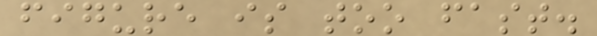figure is too fast.
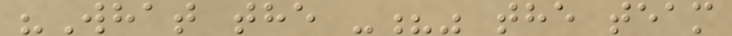"What the -?" the team
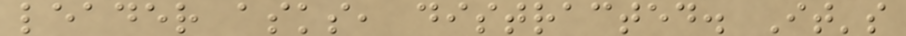leader asks, distracted. It's
